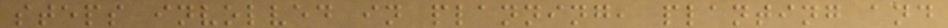steps involved in planning, planting and
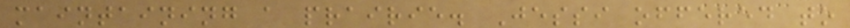maintaining a prairie. Jessi offered to
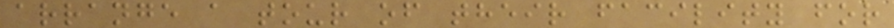arrange a tour of their facility for
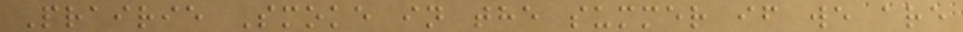Prairie Smoke in the summer if we are
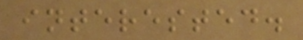interested.
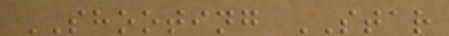SHOOTING STAR
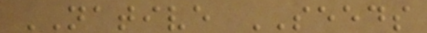NATIVE SEEDS
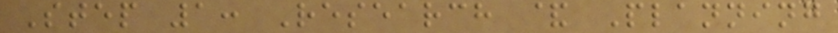Step 1: Research & Planning
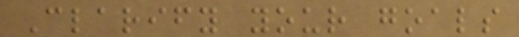Clarify your goals
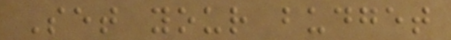Set your budget
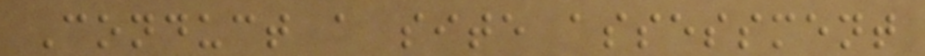Conduct a site assessment
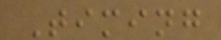Timing
